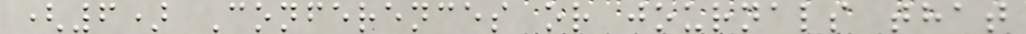(6) Conferences or journals that
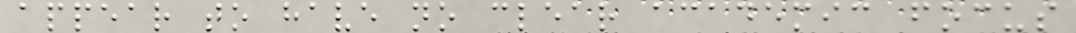appear to have no clear academic focus
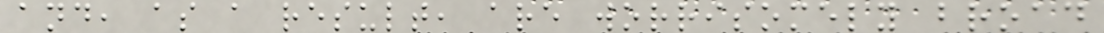and, as a result, are worrisomely broad
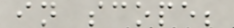in scope;
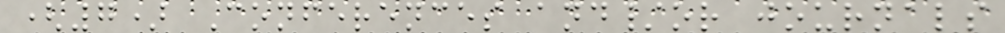(7) Conferences and/or journals
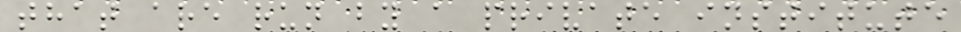that are run by a private institute
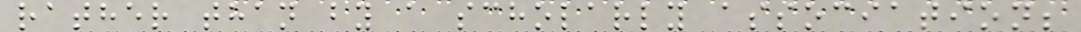rather than by a scholarly association;
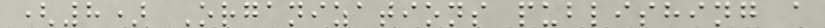(8) Organizations publishing a
